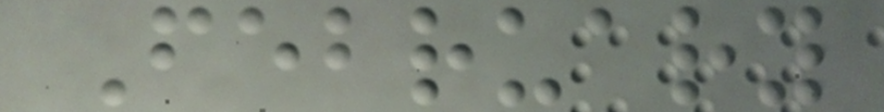February
